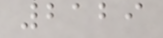2129
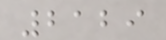2129
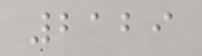2129
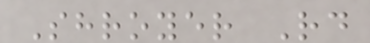Shroyer Rd
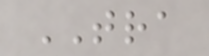TRA
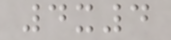4x4
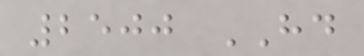2500 HD
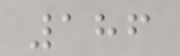186
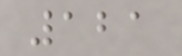121
